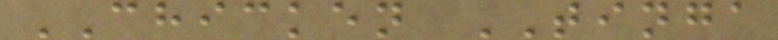CHICKEN TINGA
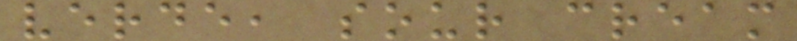verde, sour cream
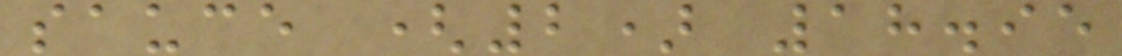sauce (2) 18.95
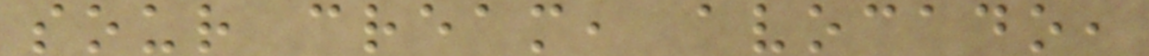sour cream, avocado,
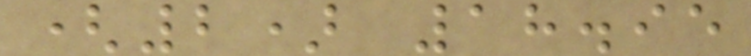(2) 18.95
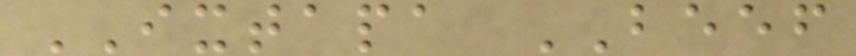IXTAPA BEEF
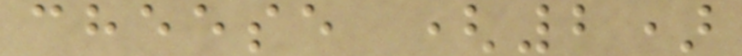cheese (2)
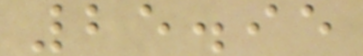25.95
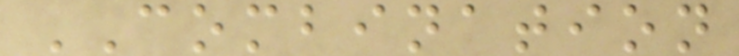COMBINATION
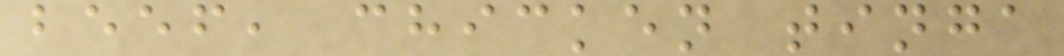beef, chicken tinga
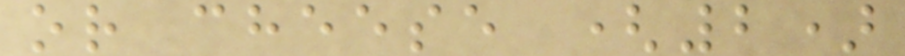or cheese (2)
